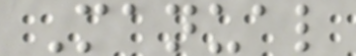Manual
